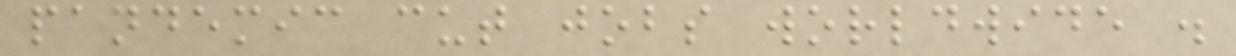pandemic cut jobs worldwide .
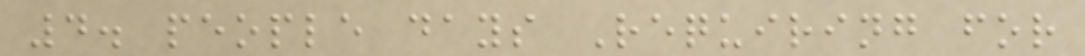4. people days Requiring for
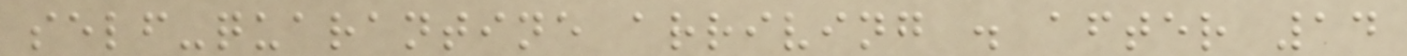self-quarantine arriving . after 14
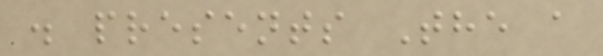. presents The a
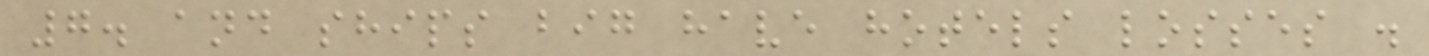7. and ships big have hotels losses .
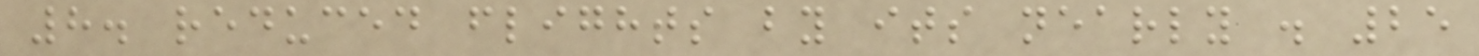8. reduced flights by its nearly . 25
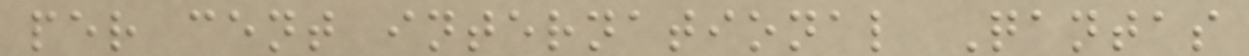per cent international Qantas
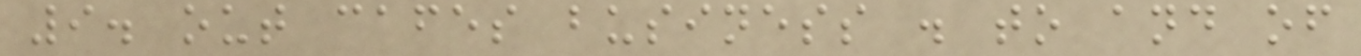9. out cafes business . to and of
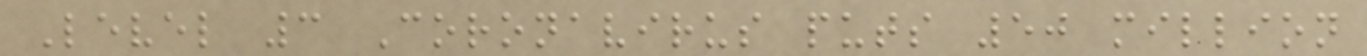Level 3 Coronavirus puts 50 million
